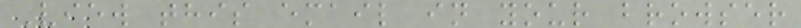View this email in your browser
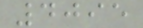4095
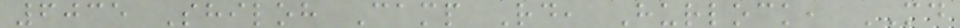6035 Shiloh Camp Rd, Hurlock, MD
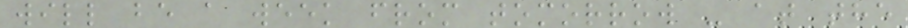will be a week from tomorrow - at the
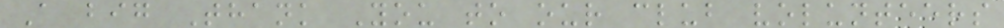A big Thank You to our club volunteers
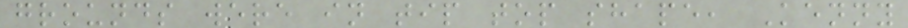grounds were in tip top shape, Kenny
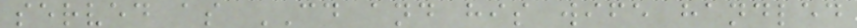served as CD and his wife handled
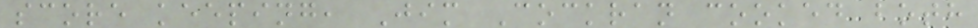score keeping, Jim Cockran cooked both
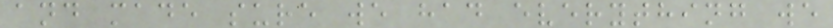and made sure we had everything we
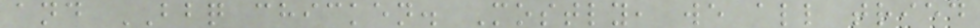and BBQ chicken. Mostly, we all tried
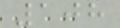108
